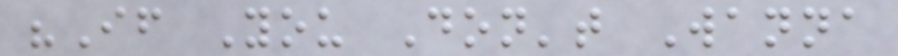"If You Don't Wanna
